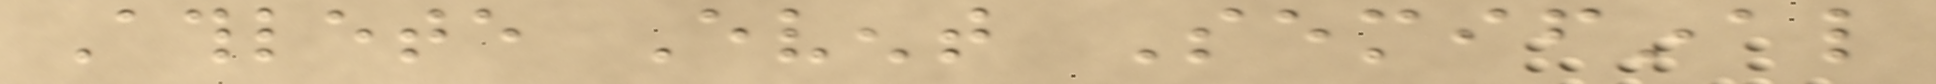Athlete Event Semifinal
